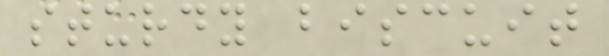sturdy biscuit
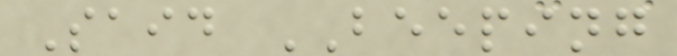Said BEEPING
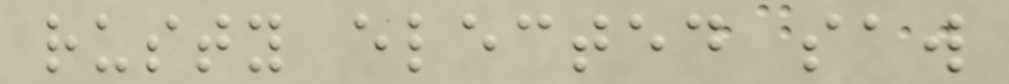rusty elected saw
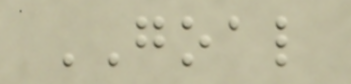GOAL
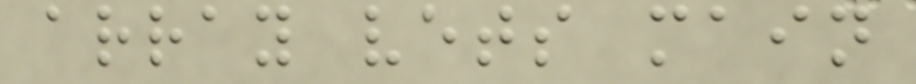array vets main
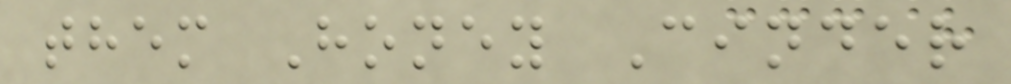them Honey Cinder
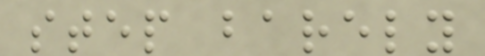step barely
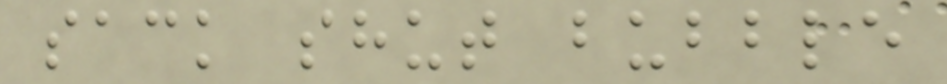sack shut bubble
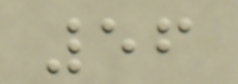56
